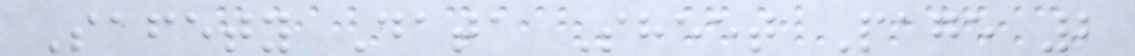Safety Data Sheet Page 2
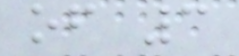of 3
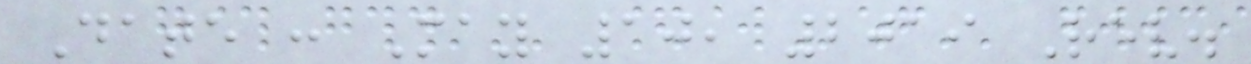Date : May 10, 2019 Rev.
